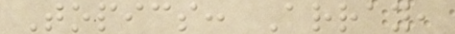Topics: Array,
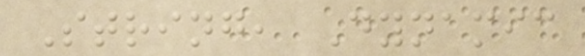String, Dynamic
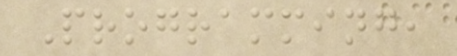Programming,
